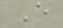E
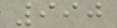990
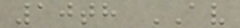10th AV
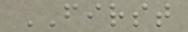FIRST
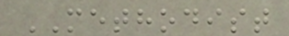METHODIST
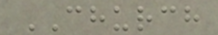CHURCH
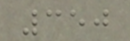350
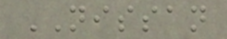NISSAN
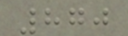870
